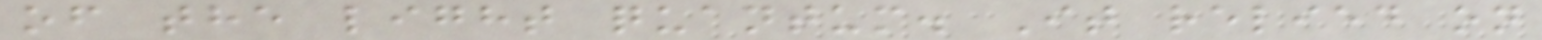of the light quantum. It relied on
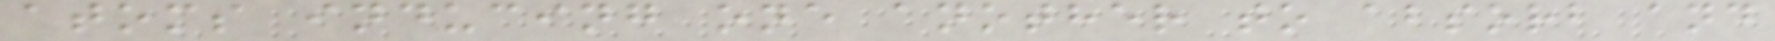atoms inducing one another to absorb and
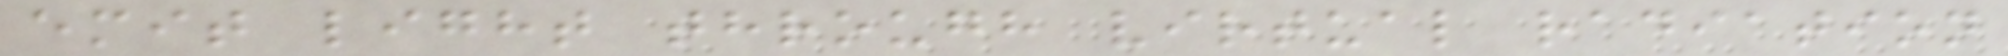emit light through virtual radiation
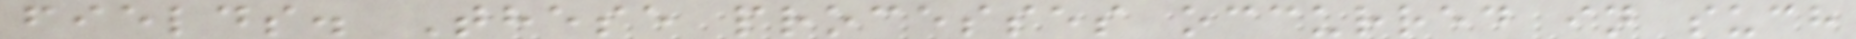fields. These processes occurred in such
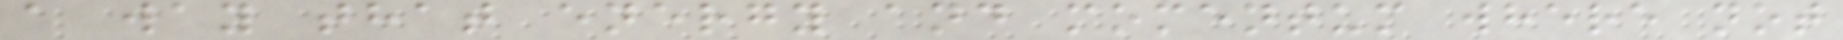a way that energy and momentum where not
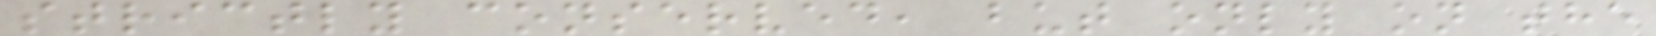strictly conserved, but only on the
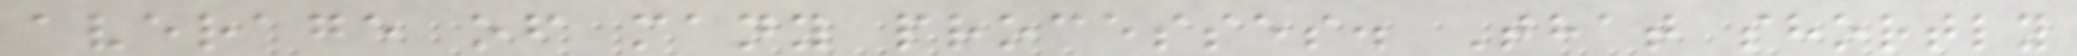average of many processes. That shortly
